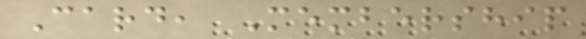Card, Membership
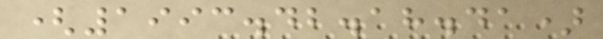(1993.42.18.41)
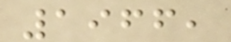1966,
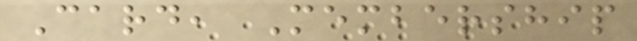Card, Membership
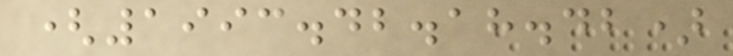(1993.42.18.42)
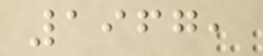1967,
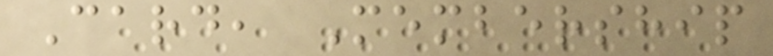Card, Membership
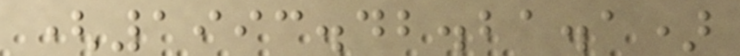(1993.42.21.1)
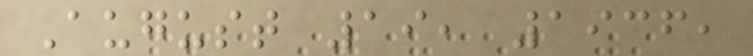August 19, 1936,
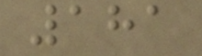181
